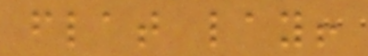flat lay!
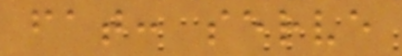fat: serve
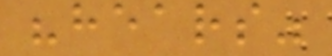"hears"
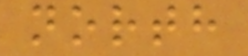north
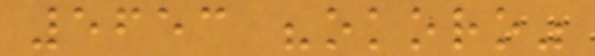5653 "okoro"
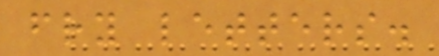fry letters.
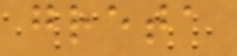greta
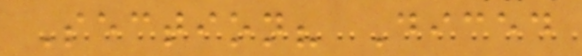Section? Diced
